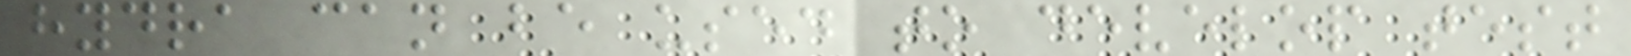hydra can be used to develop test
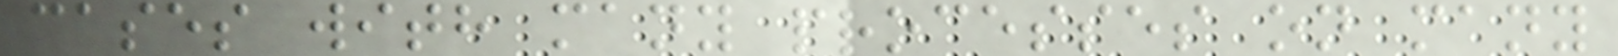cases with many processes on many
